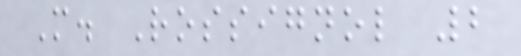M. Rossignol 2
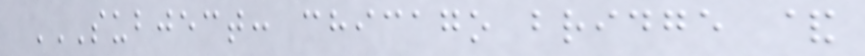SUBJECT: CHICAGO BRIDGE &
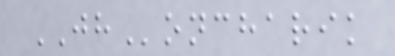JHoncharik
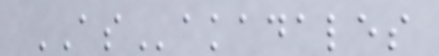ASakadales
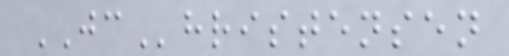JChristensen
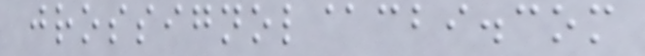jrossignol@cbi.com
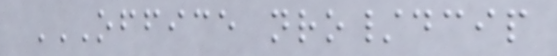OFFICE NRO/DCIP
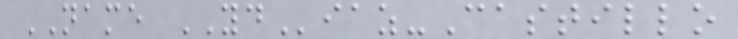NAME YDiaz-Castillo
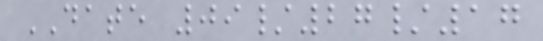DATE 09/27/17
